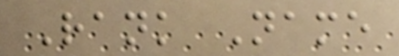Rank Name
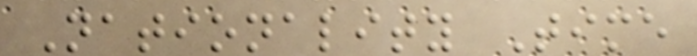Nationality Time
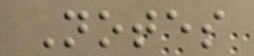Notes
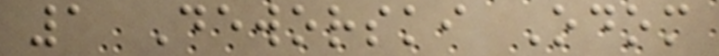1 Deworski Odom
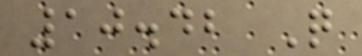10.42 Q
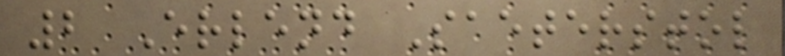2 Erlend Saeterstol
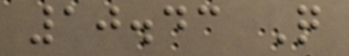10.43 Q
